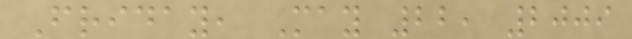Friday, May 22, 2009
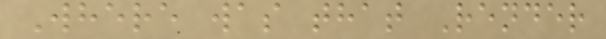Where was that Render
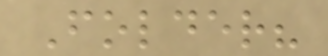Folder?
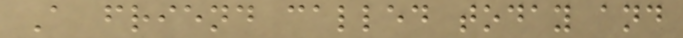A friend called today and
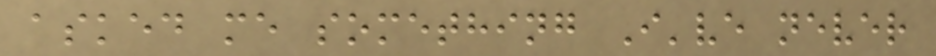asked me something I've never
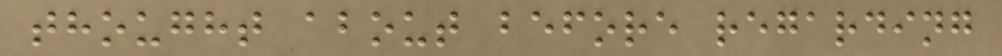thought about before regarding
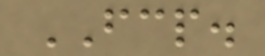FCP.
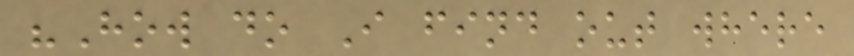"How do I find out where
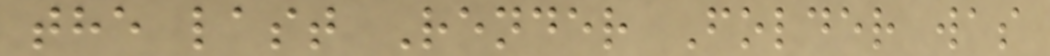the last Render Folder was
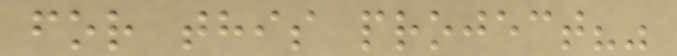for this project?"
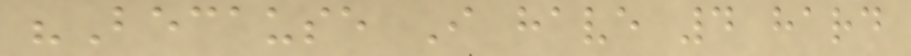"Because I have 4 hard
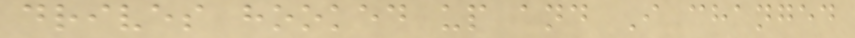drives hooked up and I changed
